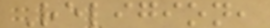Religion,
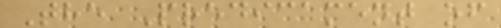The Predicament of
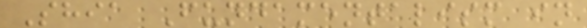Shia Fundamentalism in
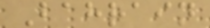Bahrain
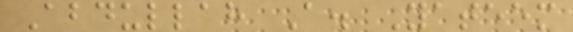Abdullah A. Yateem
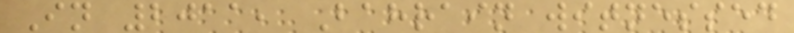In 2011, Bahrain witnessed
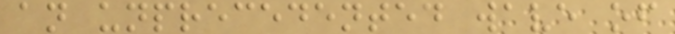an unprecedented wave of
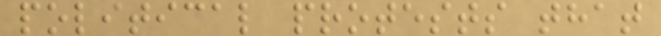political protests that
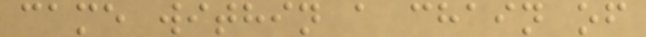came within a chain of
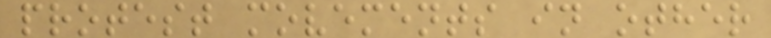protest movements in other
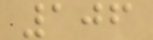106
